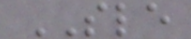SLE
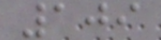109
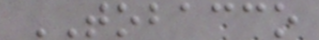TOBACCO
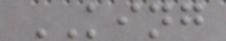KING
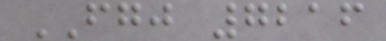FGJ 7216
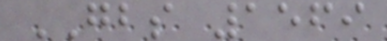GBS 1569
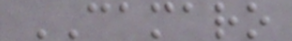CAMARO
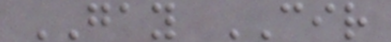GAY CIR
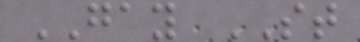GAY ST
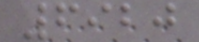6920
